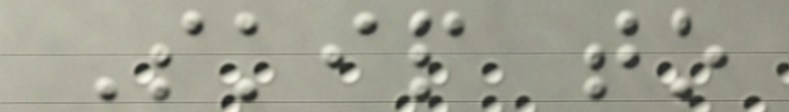Skip to
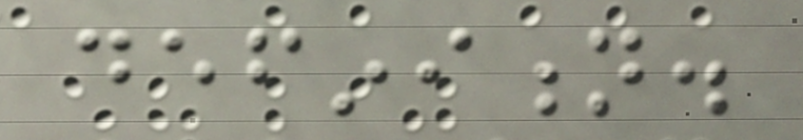definition.
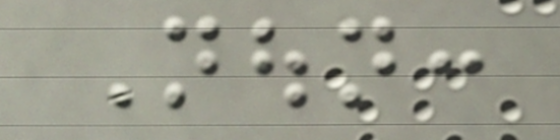Noun:
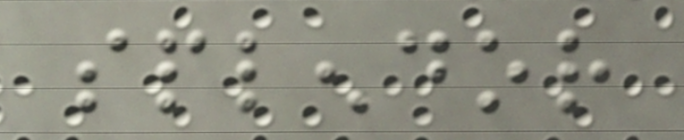splendor
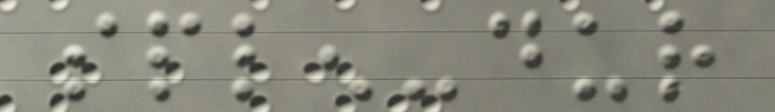splen-dur
